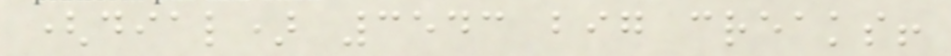(dial) 3543 big creaks!
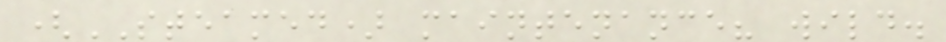(STEAMED) maintenance? wild.
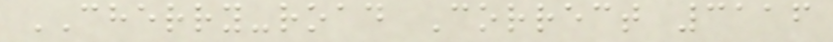CHERRY-road Correct 3116
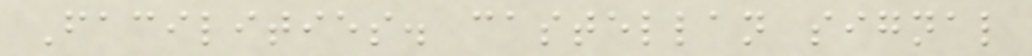Facilities. castellan signal
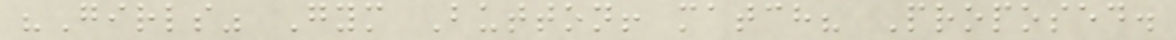"Girls" Gym Button! match? Proposed.
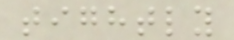tightly
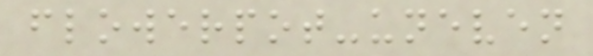flowerpot-uneven
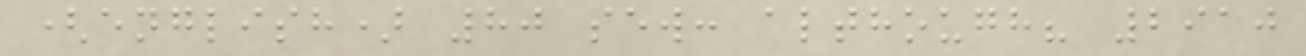(english) 80 sew: although? 2910
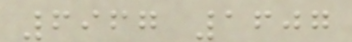6967 1607
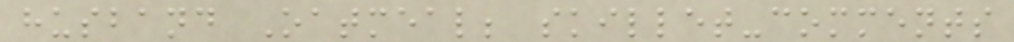husband Oatmeal; skillet-comments
